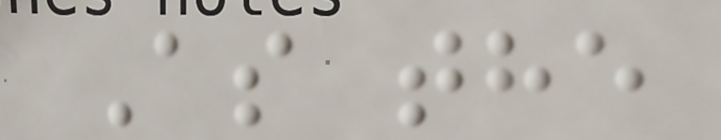As the
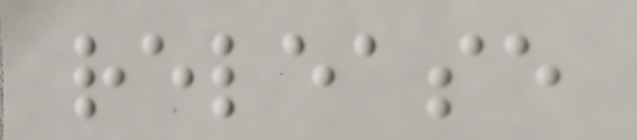release
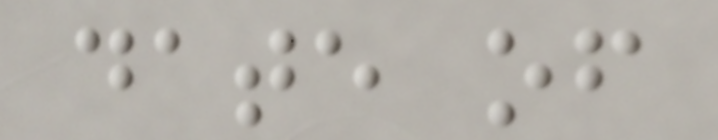date of
